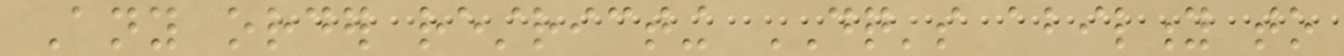Any order restricting DQ's ability to
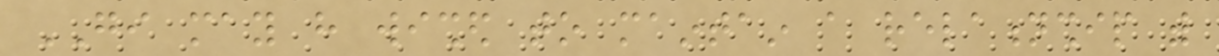GI may have wished to maintain a relationship with
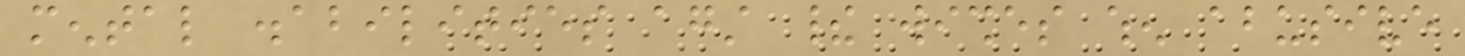mental disabilities against their wishes when abusive
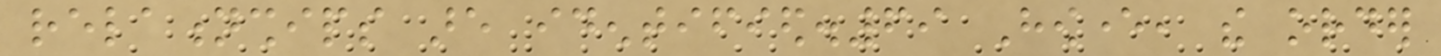relationships are identified.69 However, the order
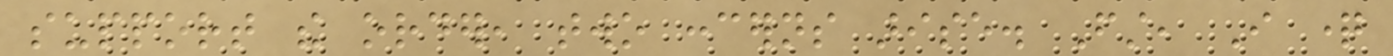support the order, two concerns arise. First, I question
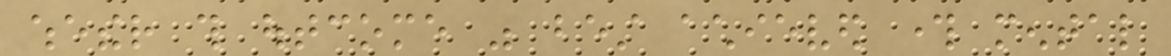whether this outcome was best achieved through mental
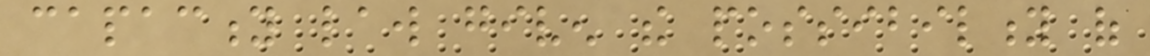capacity law given the possibility of
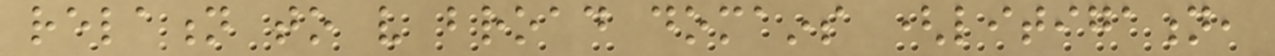relation to very broad domains (litigation,
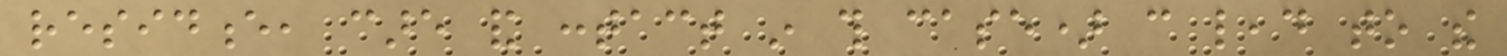residence, care and contact in this case) can lead to the
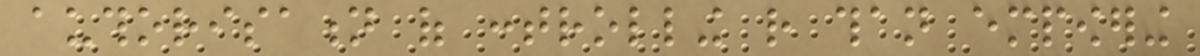authorisation of controlling rather than empowering
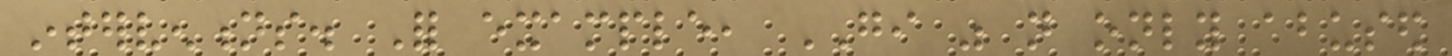interventions. For example, GI was not only abused
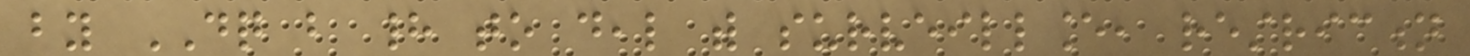by DQ but had to deal with surveillance, restriction
